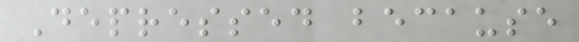Depressed because
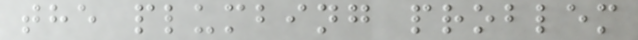the plumbing problem
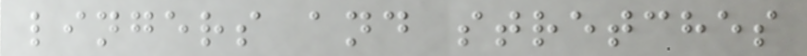lingers and stretches
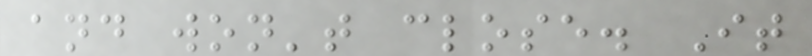and won't close. It
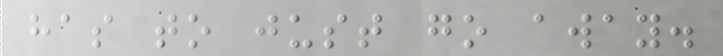has to just go away.
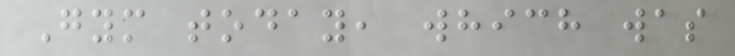Gym today, which was
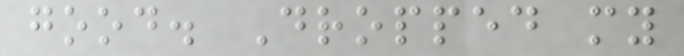good. Dropped my
